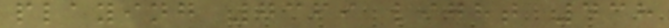playing 7369 light 438
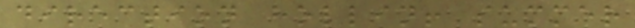direction hollin! summer
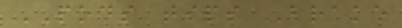PODS tips Brake
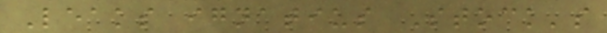Leaks ignatius Stock's
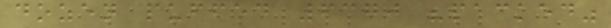dozen puffed 6370 "packed"
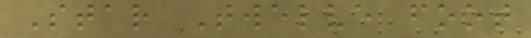Star Twelve foot
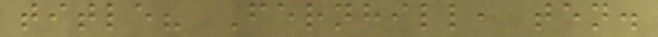title? Fernhill, ten.
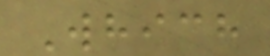Which
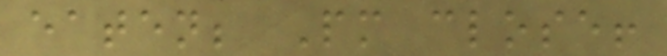eaten; Pm close!
